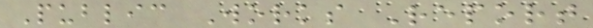Public Works Report
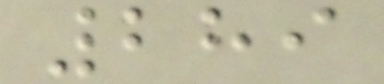289
